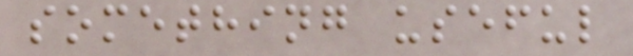something useful
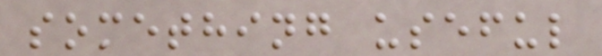something useful
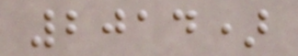2014)
